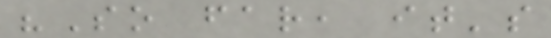"So far, it's
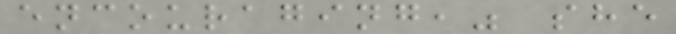encouraging," she
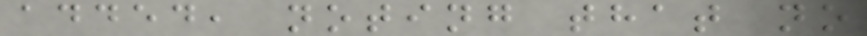added, noting that no
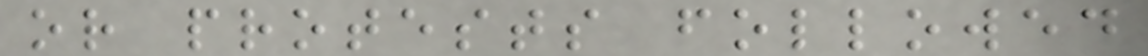or protests followed
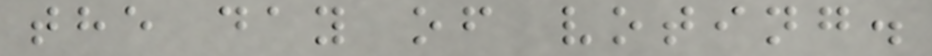the day of voting.
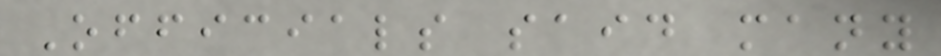Officials said many
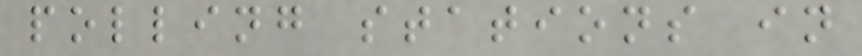polling stations in
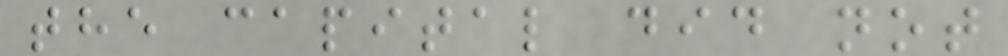the capital did not
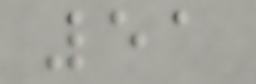51
